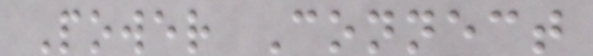Power Connect
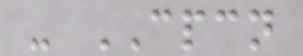- CPCN
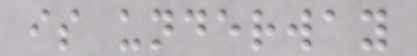is underway
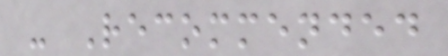- Recommended
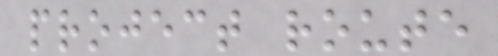project route
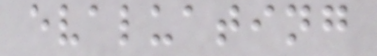evaluating
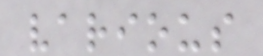various
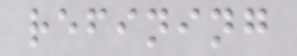refining
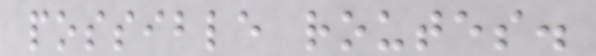possible routes.
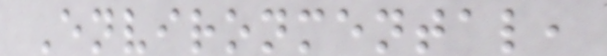Environmental,
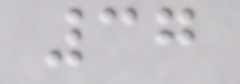37
